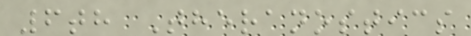6th Theranostics
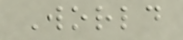World
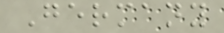Germany
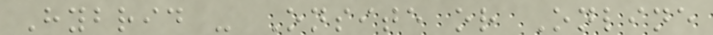Hybrid - Onsite or Online
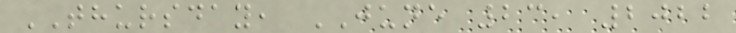THURSDAY, JUNE 23, 2022
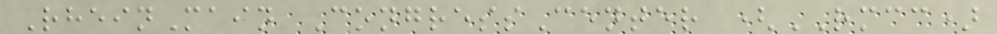RheinMain CongressCenter (RMCC)
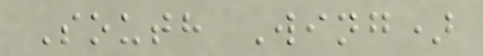South Wing)
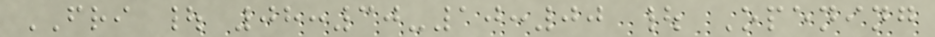FRI | 08:30-10:00 | Opening
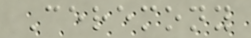Ceremony
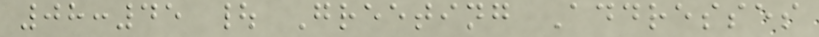08:45 | Greeting Addresses
